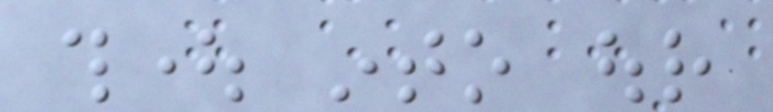thought into our
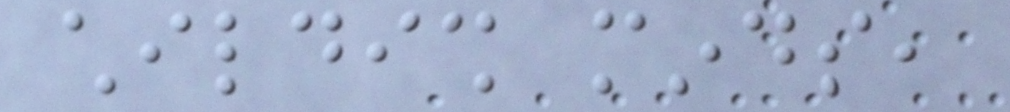childish minds,
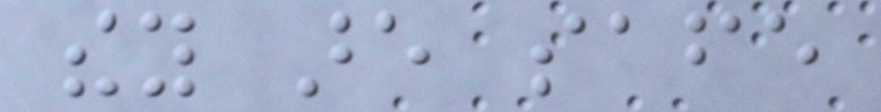they are safe
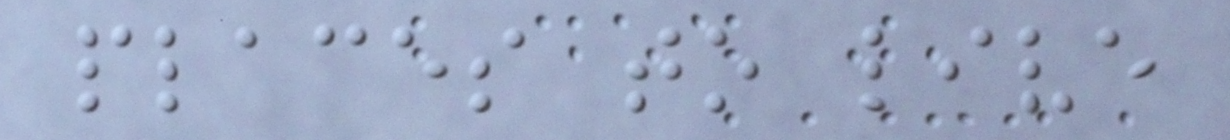places to live
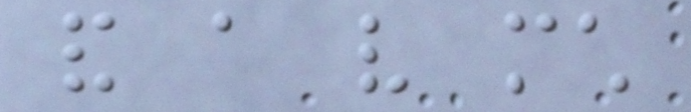and a very much
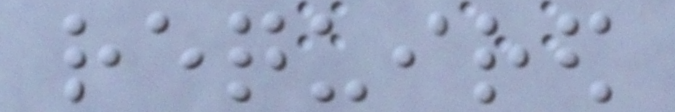required
